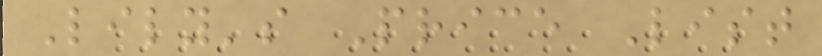Lily's Price List
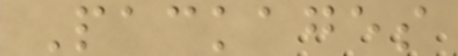Packages
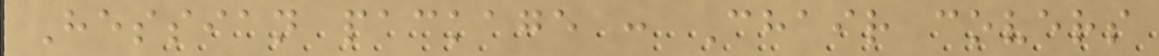Hessian package : Chair covers
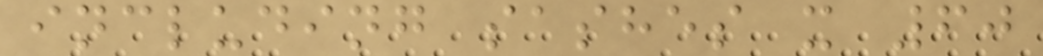including sashes x 60
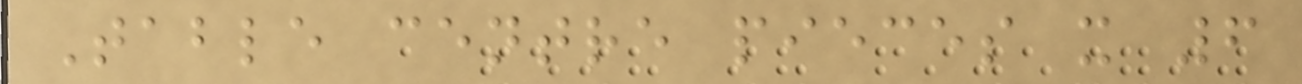Table centre pieces x 6
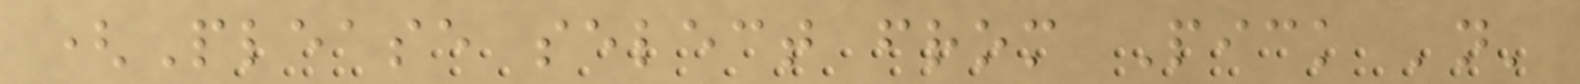(Please select from Pick 'n'
